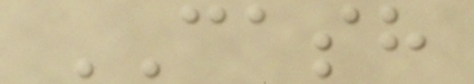CASH
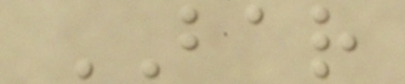BAR
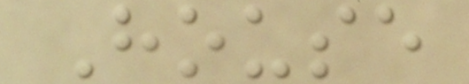House
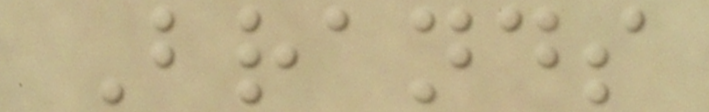Brands
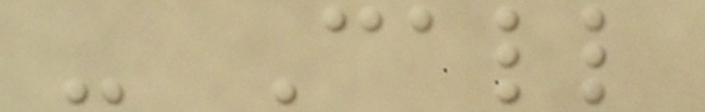- Call
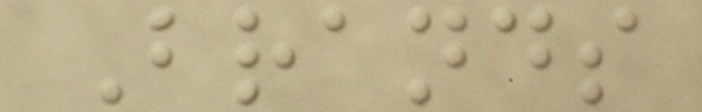Brands
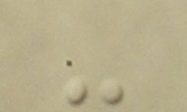-
